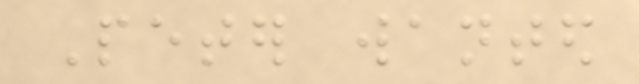Peter wanted
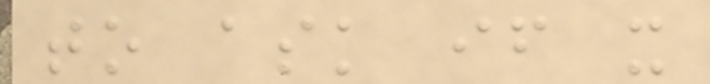to ask if it
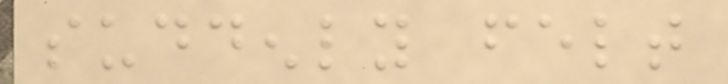suddenly felt
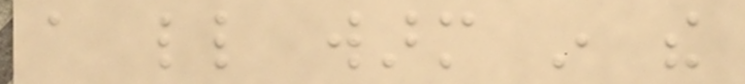a little warm in the
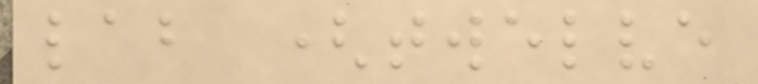lab (twelve
